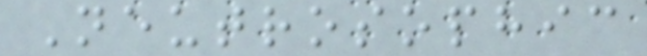Neutrosophic
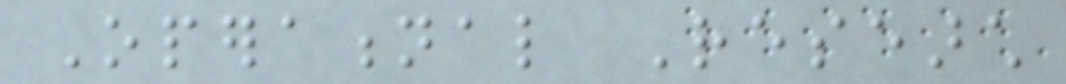Operational Research
